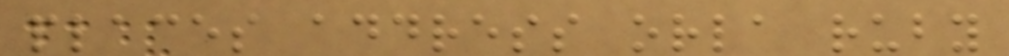places address orla ruby
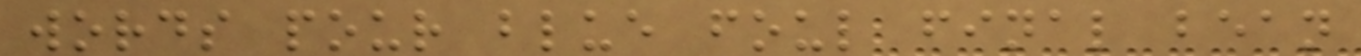words pour blue foul final bean
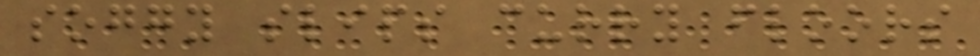soggy slips curry floors
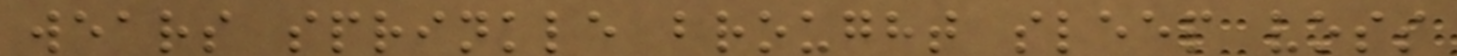wears sprinkle brought sleep voss
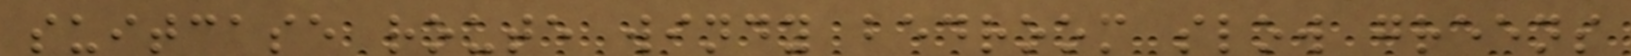suitcase route windy bedroom slow greens
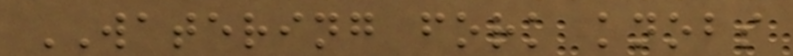WATERING fork knobs
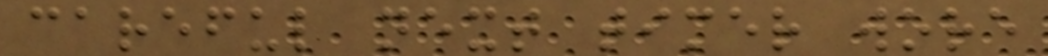careful next timer wore
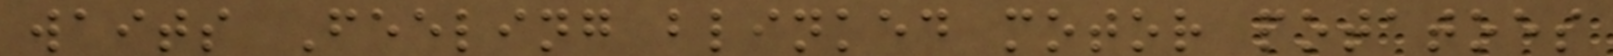waits Feeling blinked motor potatoes
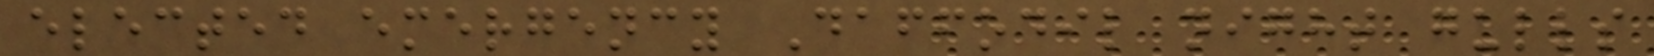elected emergency Daffodil night gulls
